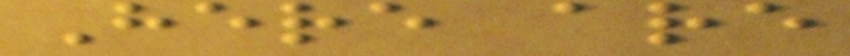Here are
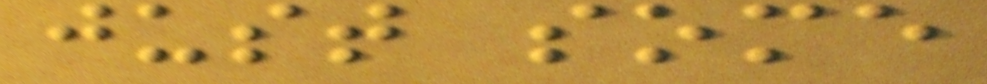just some
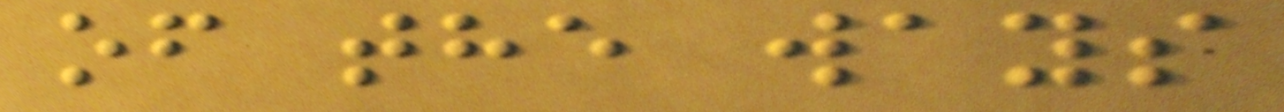of the ways
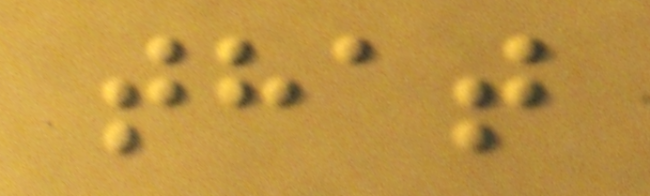that
